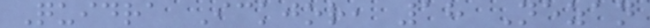Quidra Ickjor, 18 Nezan
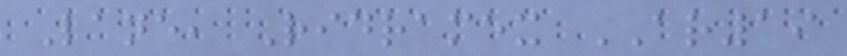Lane, Ridramex AR19
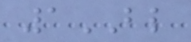1BL
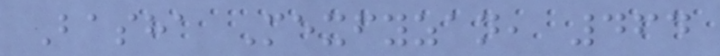Basha Mexfyzan, 464
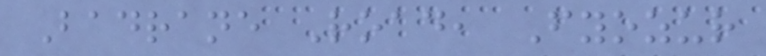Badrane Road, Fyozur
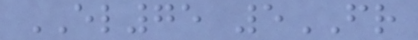EL75 5FR
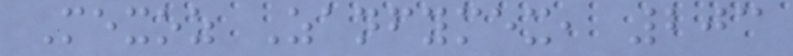Mexoz Zanfymex, 203
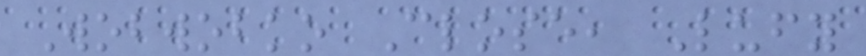Wobwobko Close, Lufy
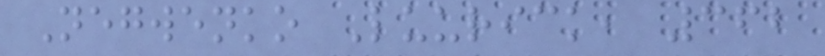Negwenko Luurick, 362
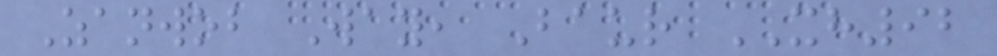Zanwob Way, Baur XH92
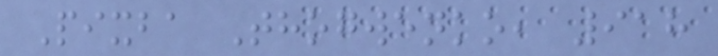Pixba Thogwenko, 918
